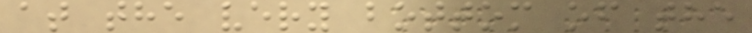at the very bottom of the
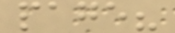page?
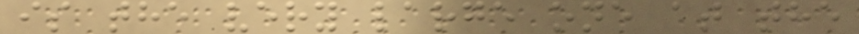is the very large one at the
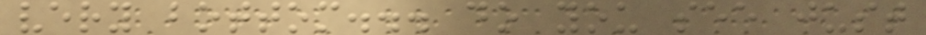very bottom... do you see just
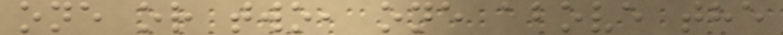one or two, one above the
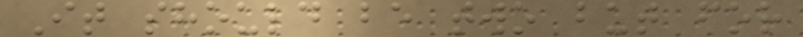It should be two but for
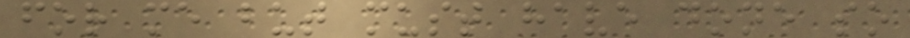for me but must have done so
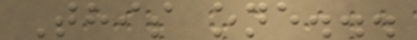This one...
